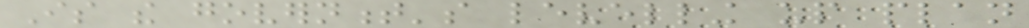Is the government's levelling up plan
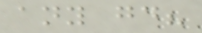any good?
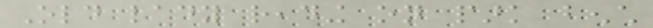Old lady reading on park bench
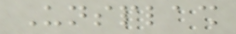Unsplash
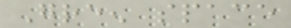Green space
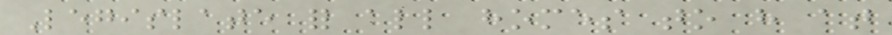Legislate for all homes to have at
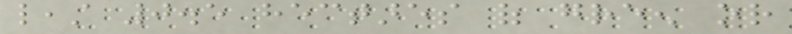least 0.5 hectares of green or
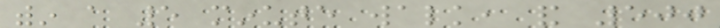within a 5 minute walk, and 500
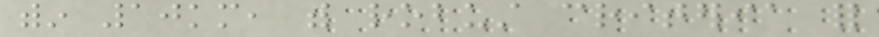within 10km, with robust criteria for
